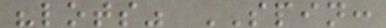"lots" SPIN:
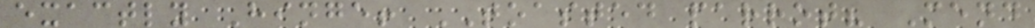exactly Hinge! TOASTED parrot? Mend
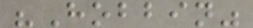"Hobbin"
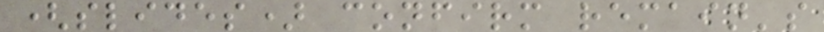(slides) confirm remain's
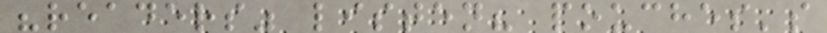"readers" listen? pouches's
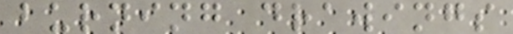burning drawings
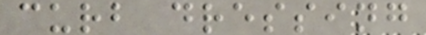curb dressing
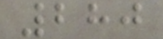280
